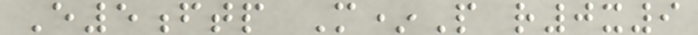E5ftp M*P r0x9
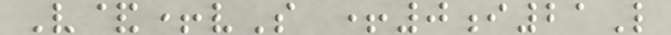V&+vS +0i21L
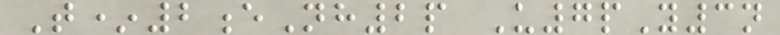T*2eNh2p U7pY3n
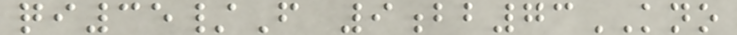qi35/F 9bb73KNO
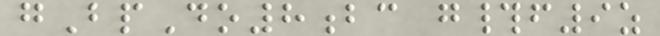gBpDo8bc g#f9z
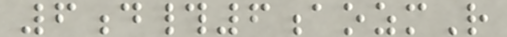6d#6aozmR
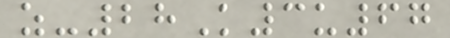z-28K3u67
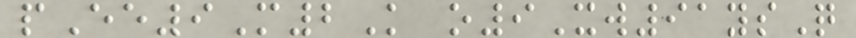pEe9M2K o9Xw91ysQ
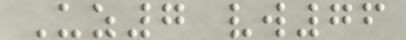Uz7 vw76
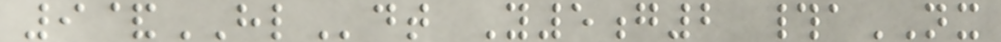9&HLdt Y5g2 #aNX
